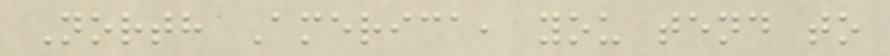North America, you tend to
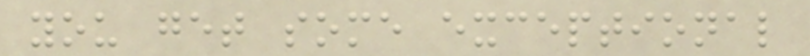you get some exceptional
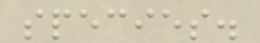species.
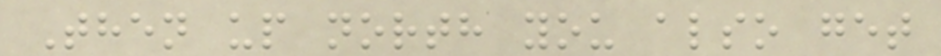Then up north you also get
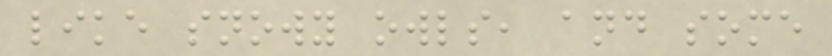like snowy owls, and some
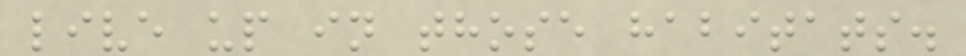live up in those habitats.
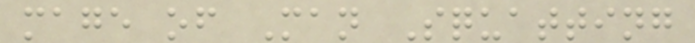mage of Man Squatting
